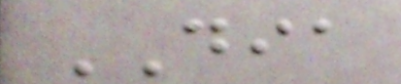DIA
